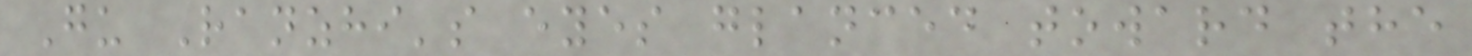Gu Ranzhi's eyes glanced toward the
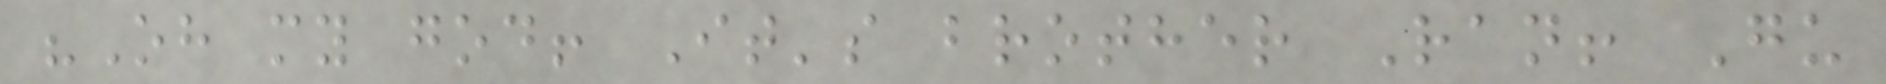"Oh my god! It's brother Ran! Gu
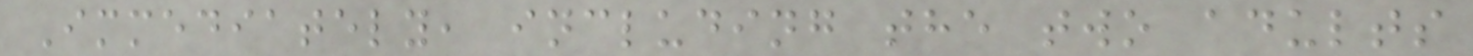Immediately, including the two adults
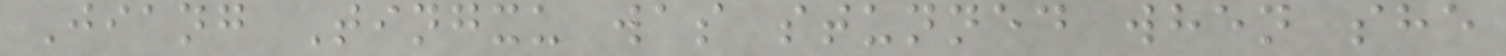Jiang Tingxu was stunned when she
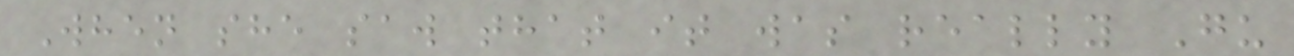When she saw that it was really Gu
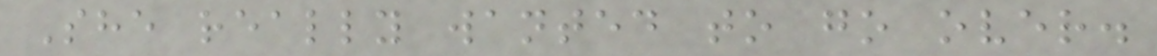She really wanted to go over.
